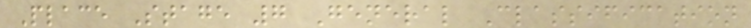Place Stage 7 General Classification
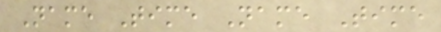Name Time Name Time
